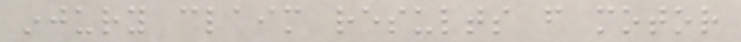injury claim results from motor
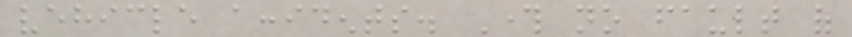vehicle accidents. Through no fault of
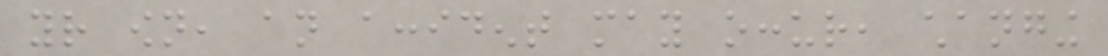your own, an accident may occur, changing
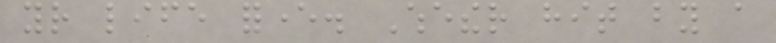your life forever. Whether hit by a
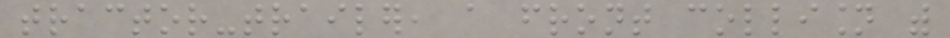tractor-trailer, a front collision with
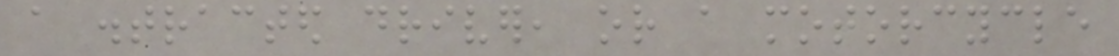a distracted driver, or a motorcycle
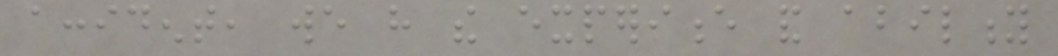accident, we have the experience and ability
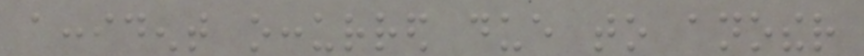accident occurred due to another
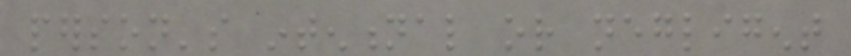person's intentional or negligent
